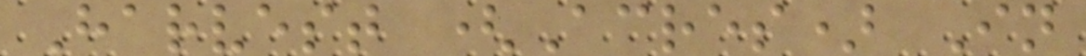Harvest (Acres) In
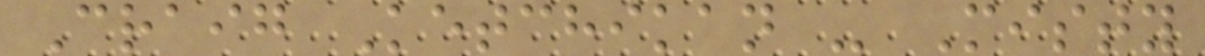Craig Ketchikan - Misty
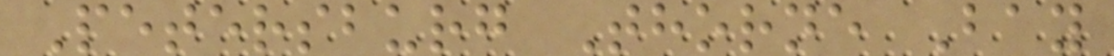Petersburg Thorne Bay
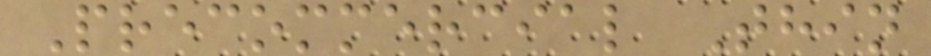Precommercial Thin
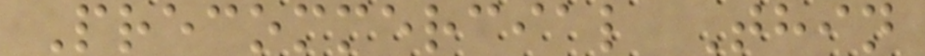Precommercial Thin
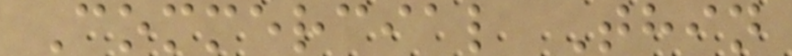Commercial Thin
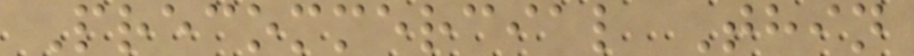Precommercial Thin
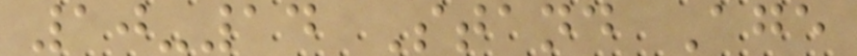10-14 Stand Age
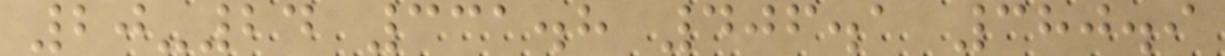20-24 331.8 406.1 380.9
